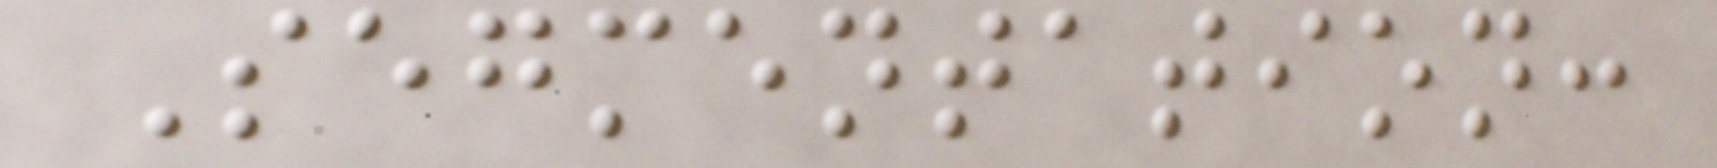Segmentation:
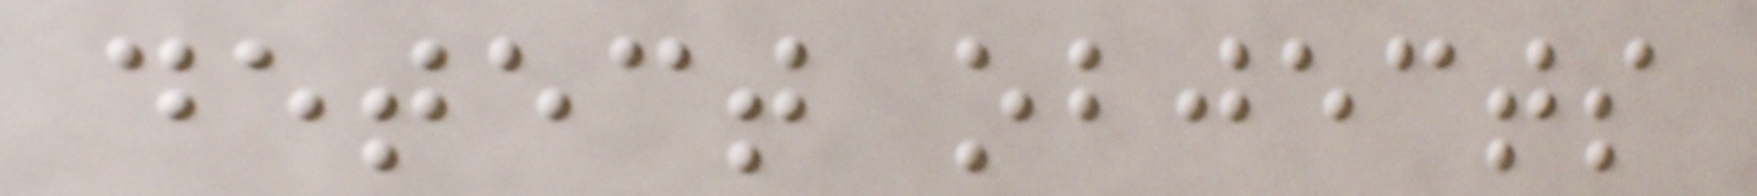detect objects
